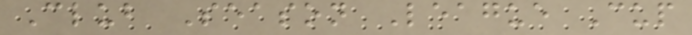Club Season League Cup
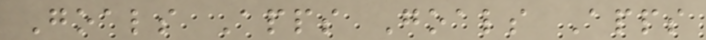Goals Apps Goals Apps
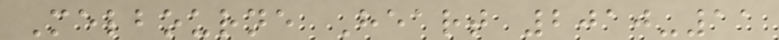Melbourne Heart 2010-11
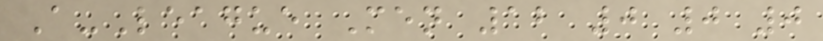A-League Men 12 0 0 0
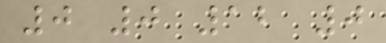0 0 12 0
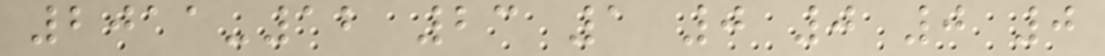2011-12 23 1 0 0 0 0
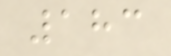183
